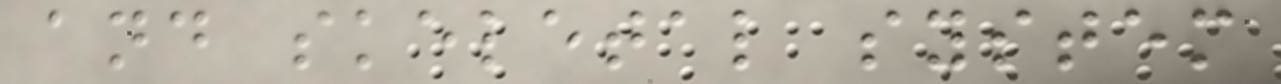and skeletal system
